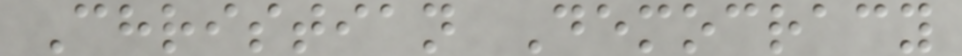Christian Democracy
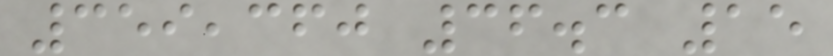359,360 36.3 15
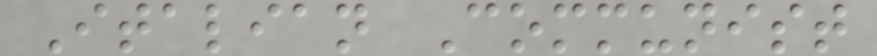Italian Communist
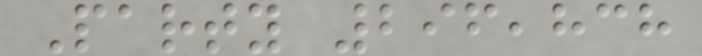Party 296,838
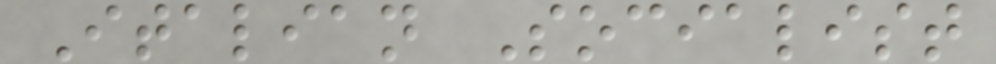Italian Socialist
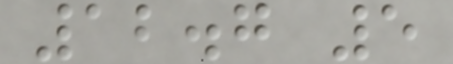12.7 5
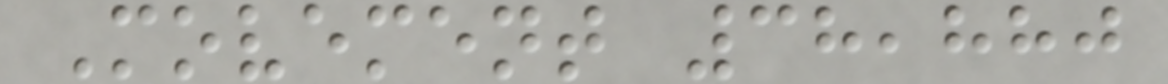Movement 38,880
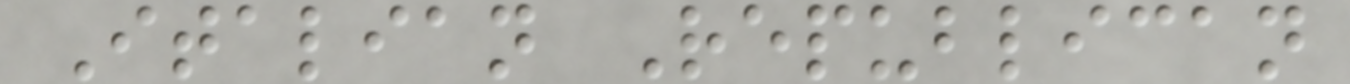Italian Republican
